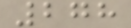278
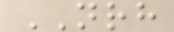NRH
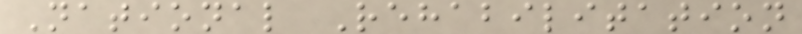National Rehabilitation
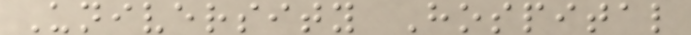University Hospital
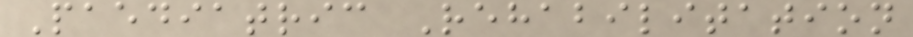Paediatric Rehabilitation
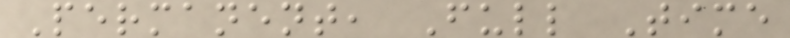Permanent, Full Time
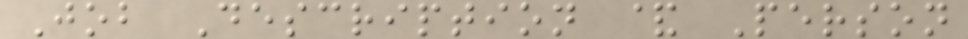Job Description & Person
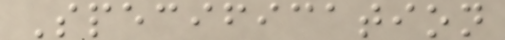Specification
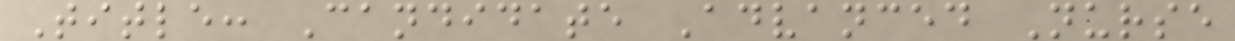Title: Candidate Advanced Nurse
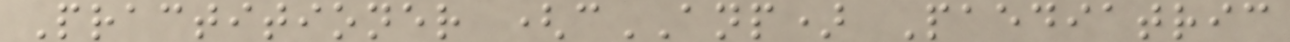Practitioner (cANP) Paediatric
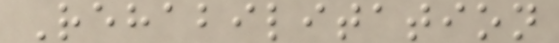Rehabilitation
